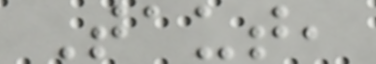Taut,
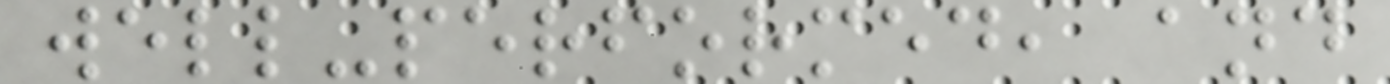well-performed, and
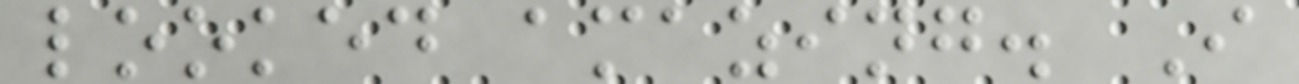looked amazing. I
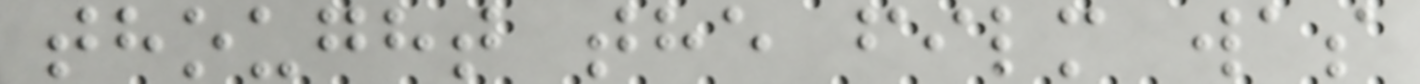thought the film was
